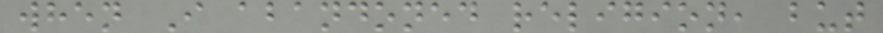when I abandoned religion, but
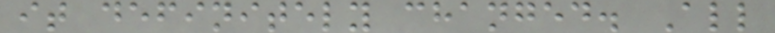it definitely changed. All
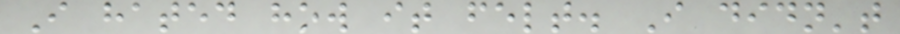I hated how it felt. I didn't
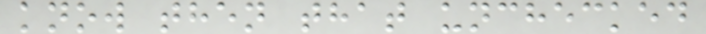know then that unchecked
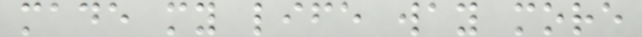made my life way more
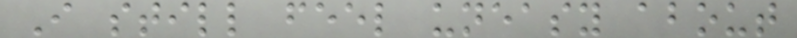I still feel uneasy about
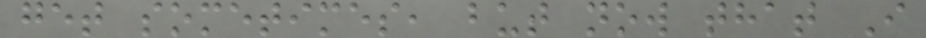get sometimes, but now that I
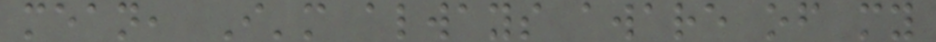mean, I'm always aware of my
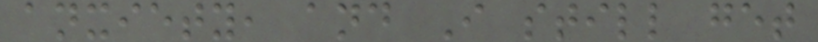anxiety, and I still get
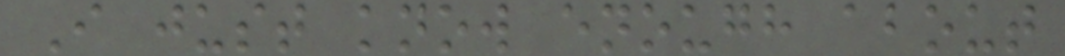I just know enough about
